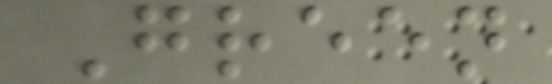Green
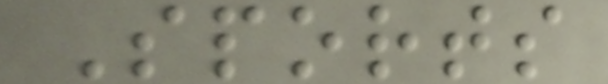Sports
